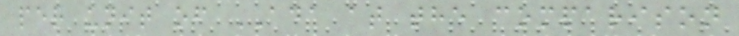per unit of ADA at the comparison
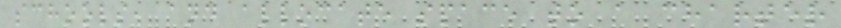schools, and allocate space to a charter
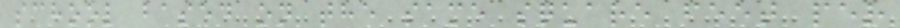school based on the same square feet per
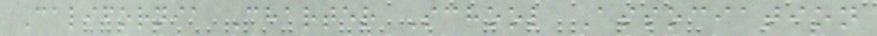California Charter School Association
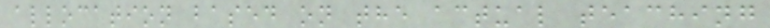allocation based on the actual teaching
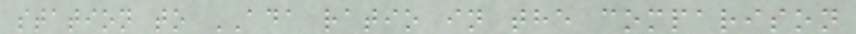station to ADA ratio in the comparison
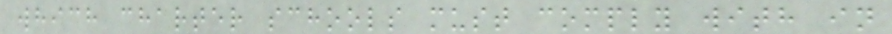which charter schools must comply with in
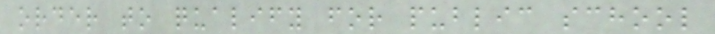order to qualify for public school
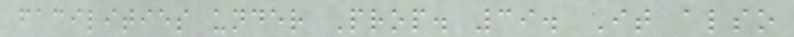facilities under Prop. 39. It also
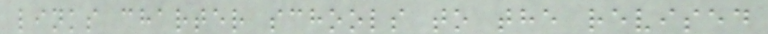links charter schools to the revised
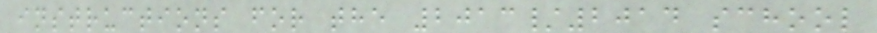instructions for the 2013/2014 school
